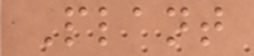Plant
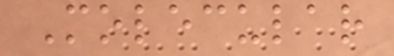Molecular
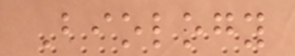Biology
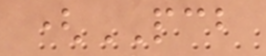(PCB
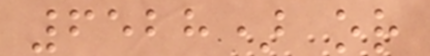6528) or
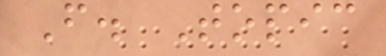F. Topic
